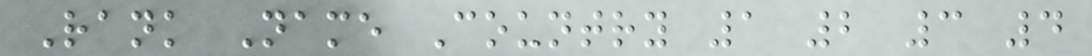Rank Name Country 1 2 3 4
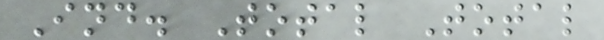Ind. Total Total
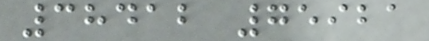38412 75921
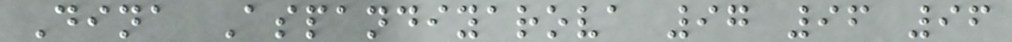Dina Aspandiyarova 97 96 96
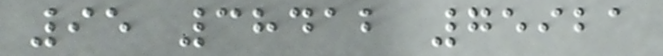95 38412 75921
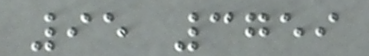95 3759
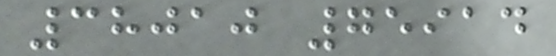38010 75914
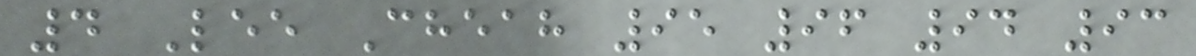4 Lee Cheah 95 96 94 93
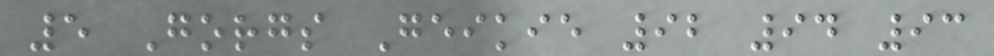5 Gorgs Geikie 92 94 93
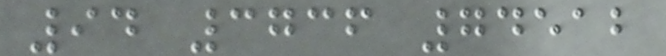94 3736 74512
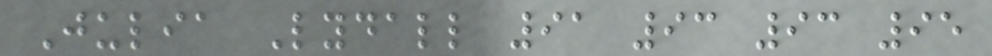Julia Lydall 91 93 93 95
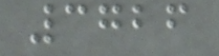3726
